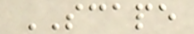SCAPE
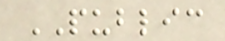PUBLIC
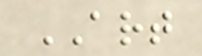ART
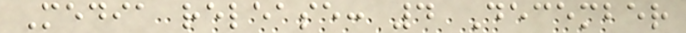Media release: 4 December
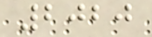2020
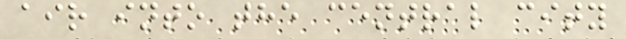air into the central city
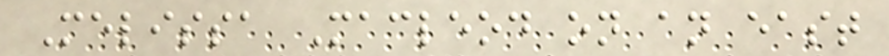Melissa Macleod on an east
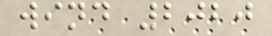wind 2020
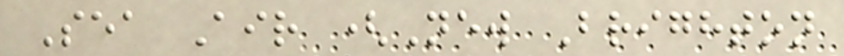Sea Air (New Brighton
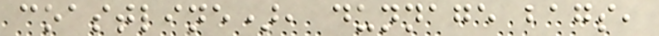coastline), dunnage bags,
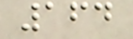164
